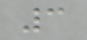3
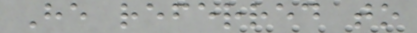He referred to
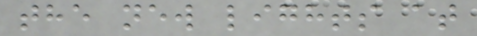the new lights at
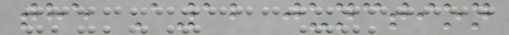the A12 junction
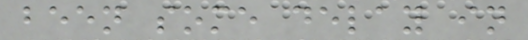been some delay in
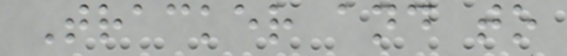Tracker and to
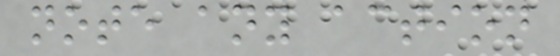note any action
